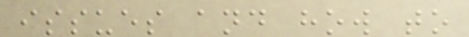issues and how to
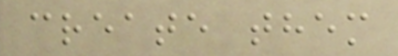create them
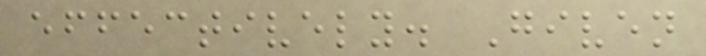effectively. Given
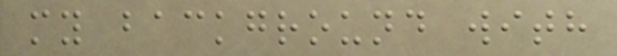my background with
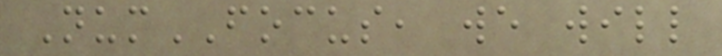NumFOCUS, we will
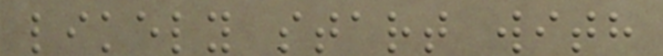likely start with
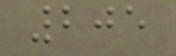205
